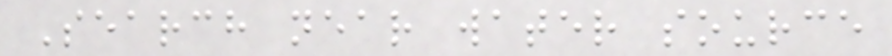Search near water source
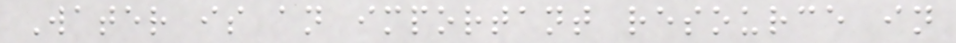Water is an important resource in
